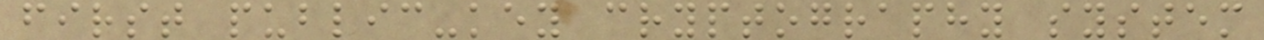first public-key cryptography system
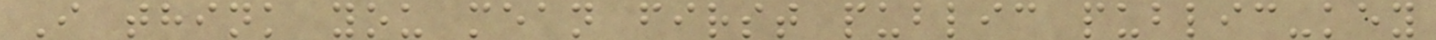I think you mean first public public-key
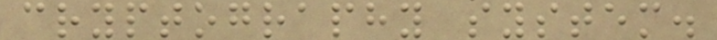cryptography system.
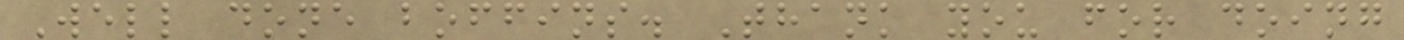Well done boffins. Thank you for doing
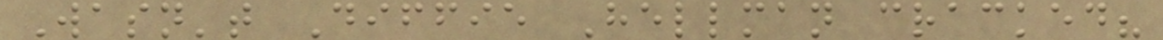Wasn't Diffie Hellman cracked?
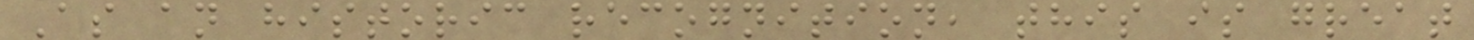As an historic recognition, this is great
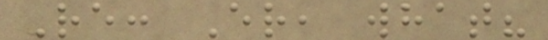Re: Er, what?
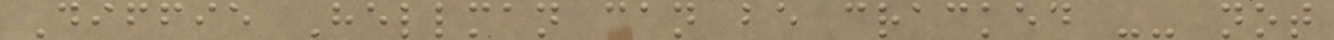Diffie Hellman can be cracked -- not
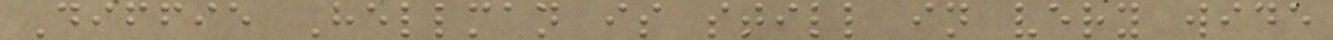Diffie Hellman is still in very wide
